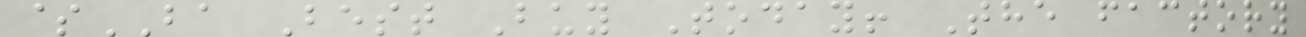$BA Best Buy Today! The factory
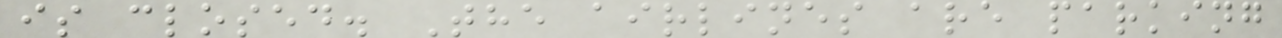is closed. The airlines are parking
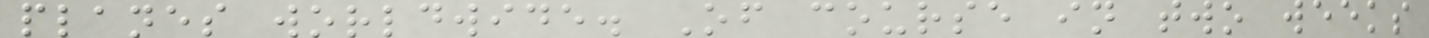planes worldwide. Of course in two weeks
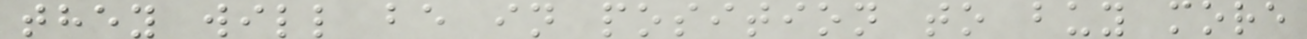they will be in position to buy more
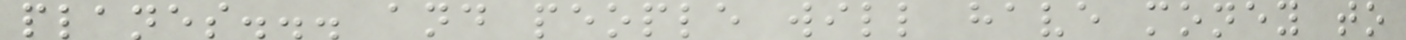planes... and people will have money to
